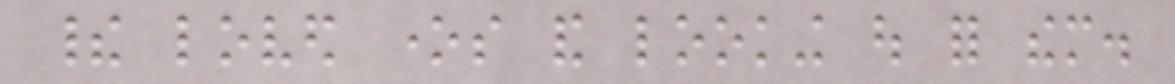their loved ones and looking out for them.
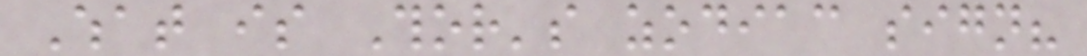What is Thor's zodiac sign?
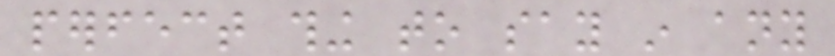perfect thing to say in any
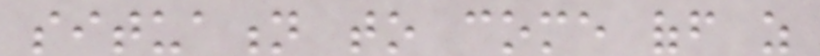situation to come off as
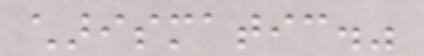charismatic."
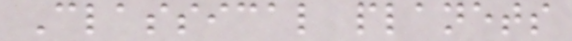Classical planets
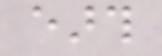earth
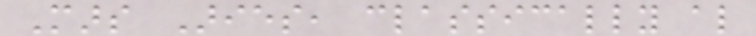Mars Aries, classically also
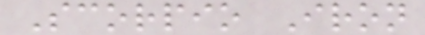Scorpio Iron
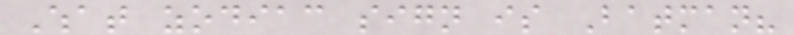What zodiac sign is Batman?
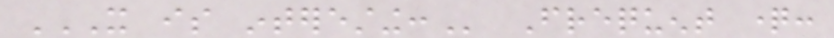IT IS INTERESTING: Frequent question:
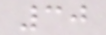30
